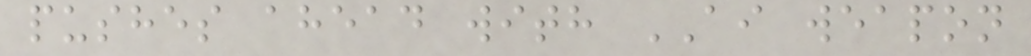pushes ahead with AI weapon
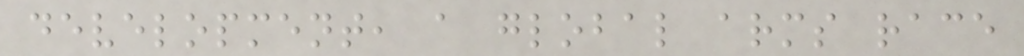development, a global arms race
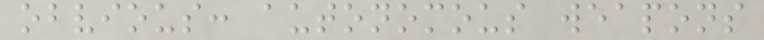obvious: autonomous weapons
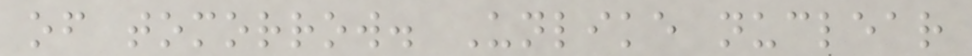of tomorrow. Unlike nuclear
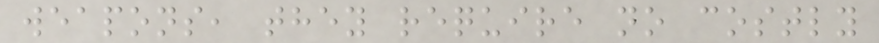weapons, they require no costly
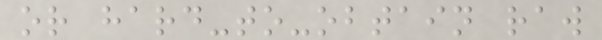or hard-to-obtain raw
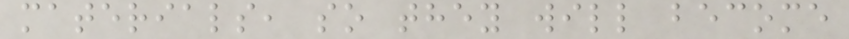materials, so they will become
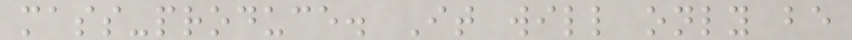mass-produce. It will only be
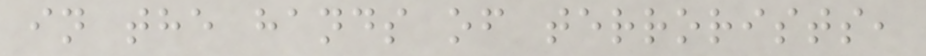in the hands of terrorists,
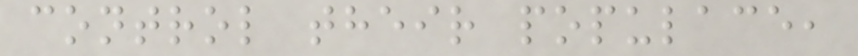control their populace,
